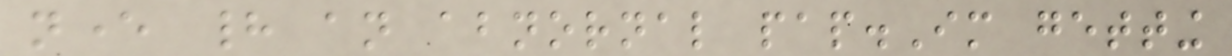never had an abnornal pap.Im getting
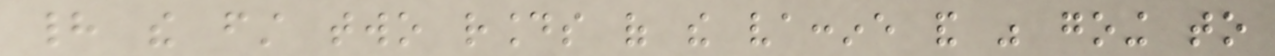had the first two rounds of the vaccine and was going to
